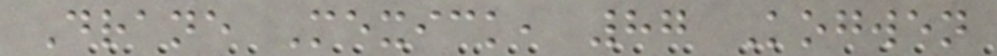Drane Mexick, 87 Kogwen
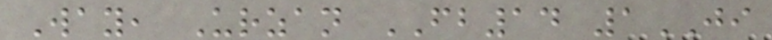Way, Urzan FB14 1JI
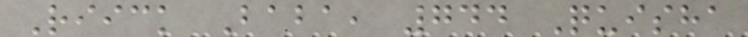Riick Baba, 744 Quisha
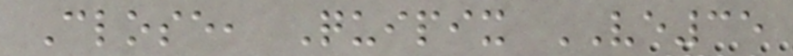Close, Quipix VE35
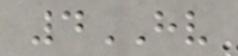4HV
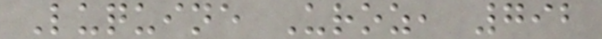Luquine Uroz, 792
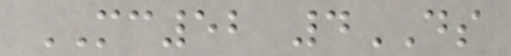MC52 4DS
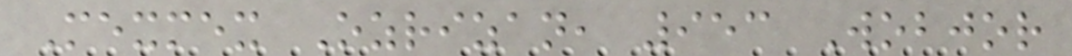Mexmex Ozrizan, 953 Wobjor
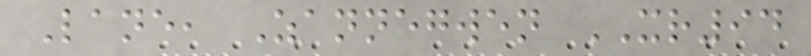Lane, Zannegwen XR94
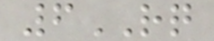6RQ
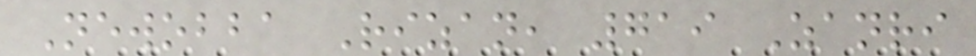Newobba Rizan, 719 Zanri
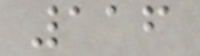116
